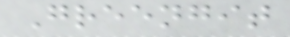Greengit
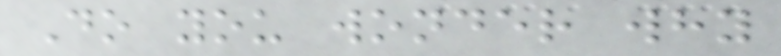Do you wonder why
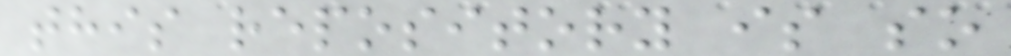this repository is so
